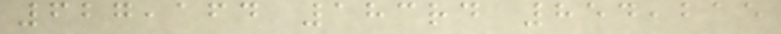627,164 183rd 854,215
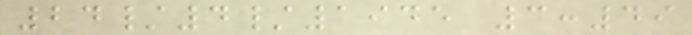24/4/1945 3:49
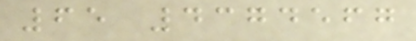65 4374567
